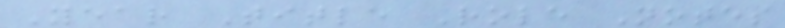Year Title Role Notes
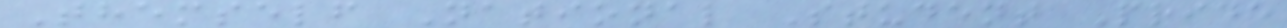Themself National Student Pride
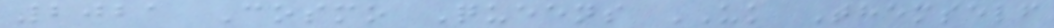2021 Cosmo Queens UK Themself
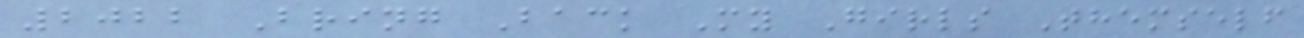2022 Bring Back My Girls Themself
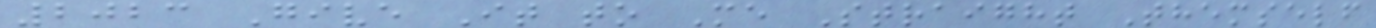2023 Give It to Me Straight Themself
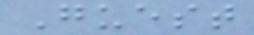Guest
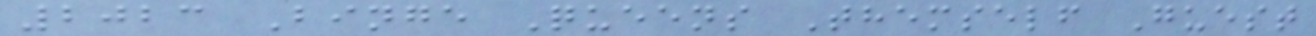2023 Binge Queens Themself Guest
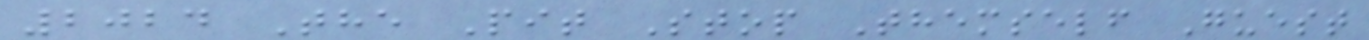2024 The Pit Stop Themself Guest
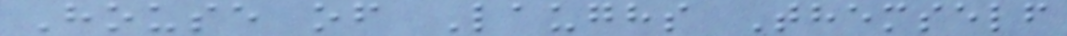House of Laughs Themself
